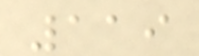119
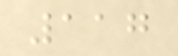117
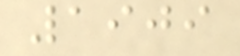1909
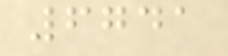6741
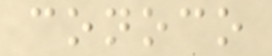conoco
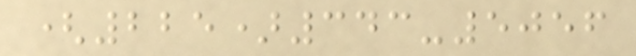(225)343-5056
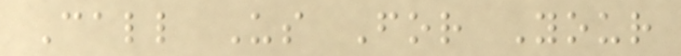Call Us For Your
